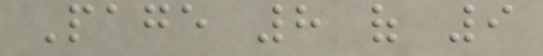Page 8 of 9
